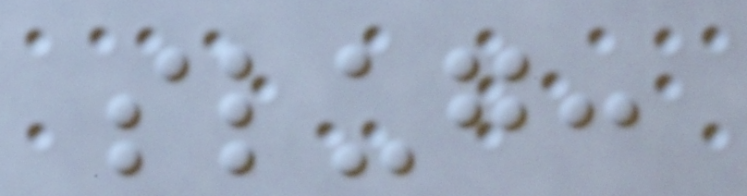slug:
